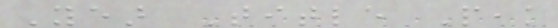Year Title Peak
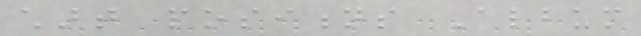chart positions Album
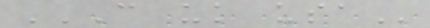CAN UK USA
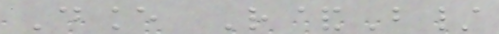Dance R&B/
